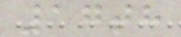17th
